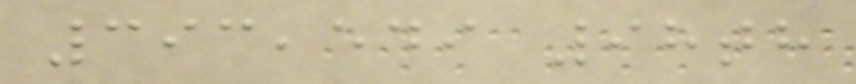393,549 98th
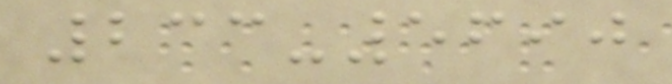233-5690
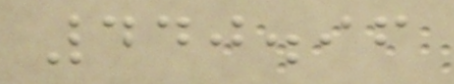440.96
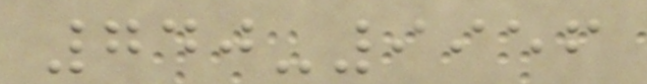740-9956
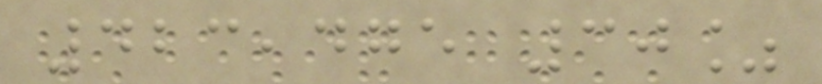423,475 30%
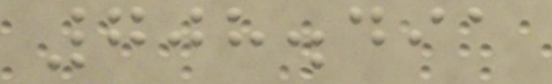708.491
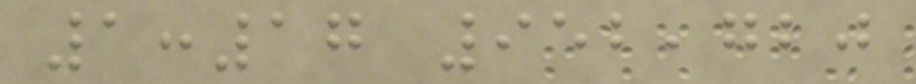1:17 952,720
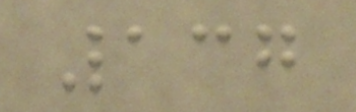137
